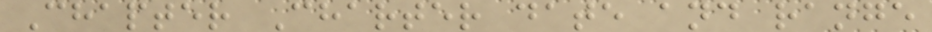Chapter Charter date and range
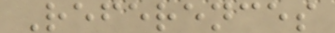References
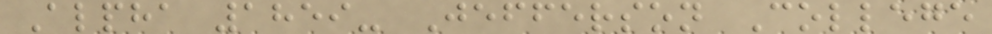Alpha 1859- Jefferson College
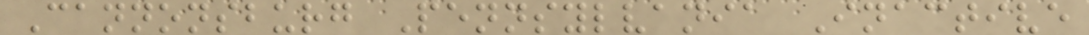Cannonsburg Pennsylvania Inactive
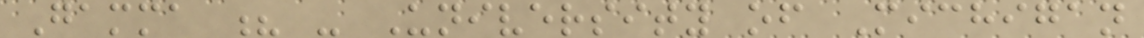Gamma ? - University of Michigan
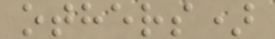others)
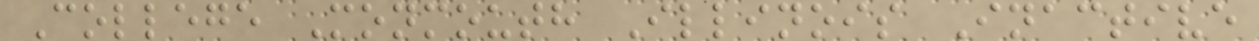College Monmouth Illinois Inactive
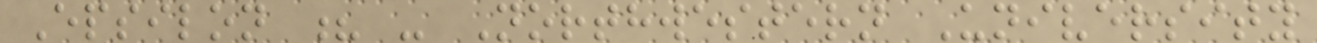Epsilon ? - Northwestern University
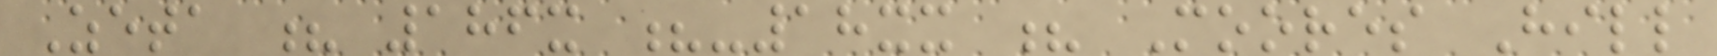Zeta ? 186x ?-18xx ? Moores Hill
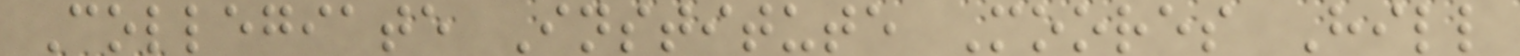Collegiate Institute Moores Hill
